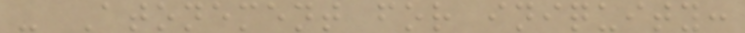- Atonement for iniquity:
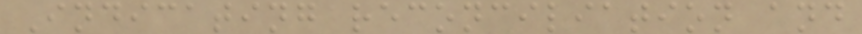Indicating reconciliation and
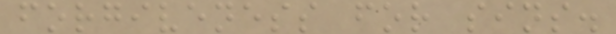forgiveness for sins.
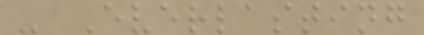- Everlasting
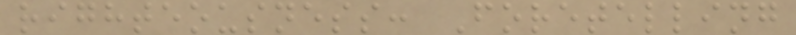righteousness: Foretelling
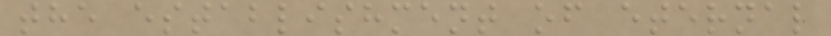the establishment of eternal
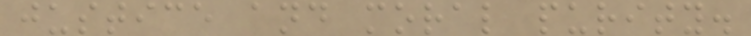justice and moral purity.
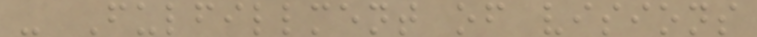- Fulfillment of visions
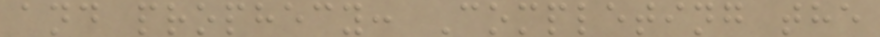and prophecy: Completing the
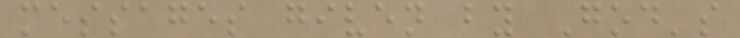messages given by God's
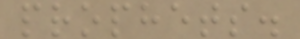prophets.
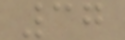37
